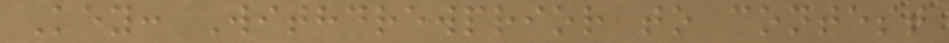Key: Withdrewprior to contest
